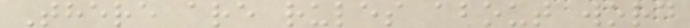There are rules about word
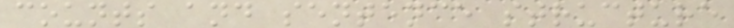counts and sentence structure
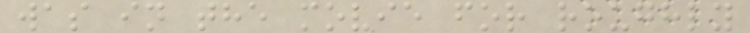was in the movie for roughly
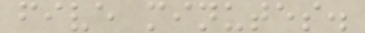five minutes.
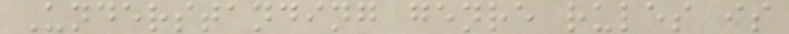Understanding genre rules is
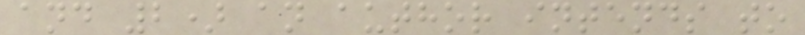and 2) an author intends to
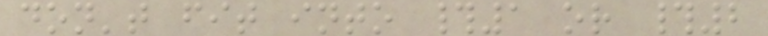don't fit into #1 or #2
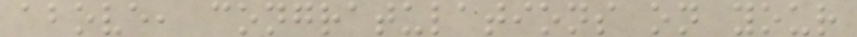above, congratulations on your
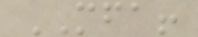MFA!
